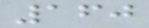160
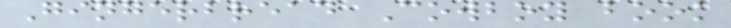Gingerbread Cowboy book
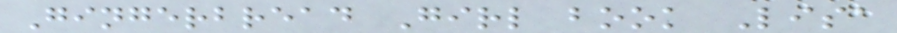Gingerbread Girl book Lisa
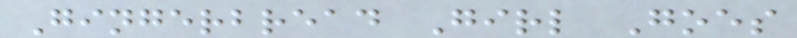Gingerbread Girl Goes
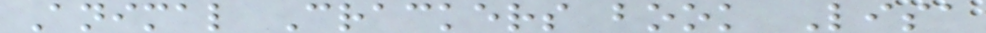Animal Crackers book Lisa
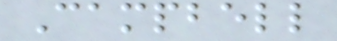Campbell
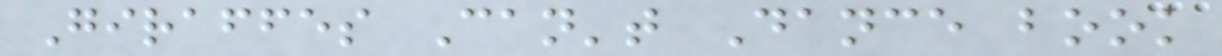Giraffes Can't Dance book
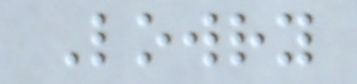Lowry
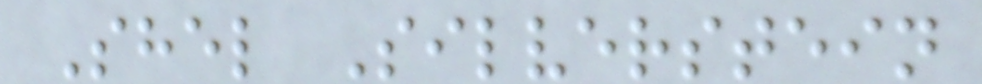Shel Silverstein
